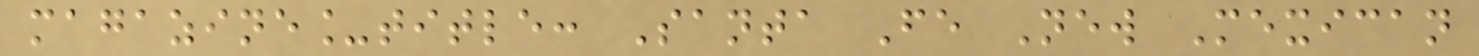magazine_title: Santa Fe New Mexican
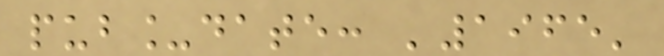pub_date: '1965'
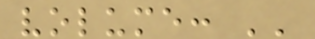volume: ''
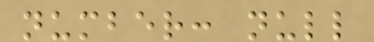number: null
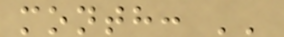month: ''
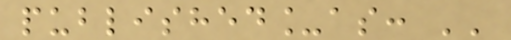published_as: ''
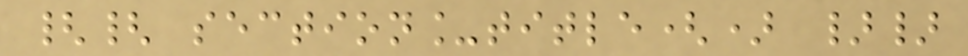{{ section_title() }}
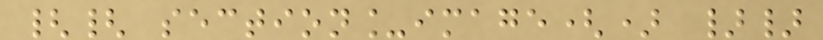{{ section_image() }}
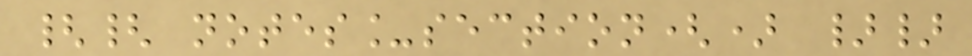{{ notes_section() }}
